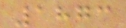1873
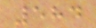584
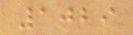1029
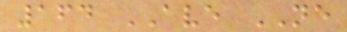164 AVE NE
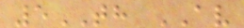5TH AV
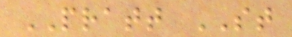PRATT ST
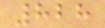828
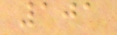101
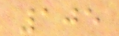105
